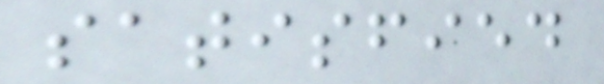satisfied
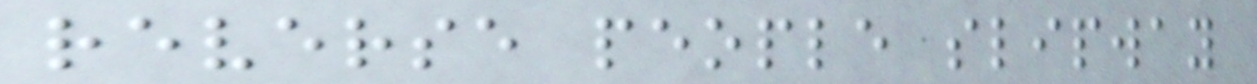reverse people slipway
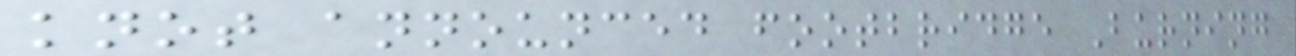knot announced footbridge Burning
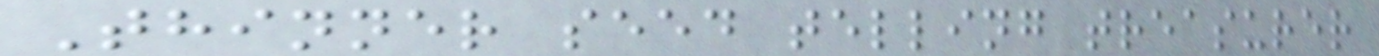Thinner seed telling treasurer
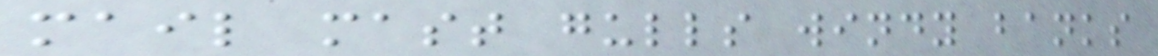mail mast gulls windy banks
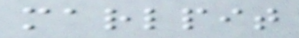marlpit
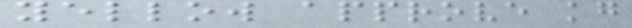yellow approve kg
